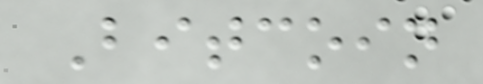Bitcoin
